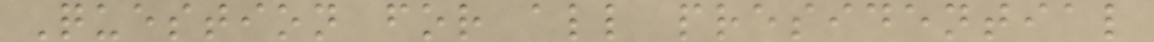Question for all presidential
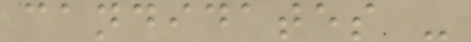candidates -
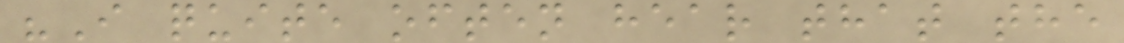"I quite often hear that the
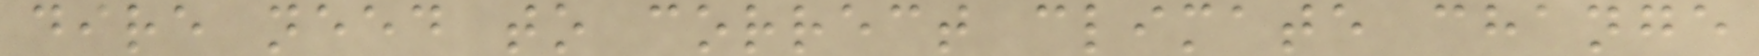dire need to correct climate change
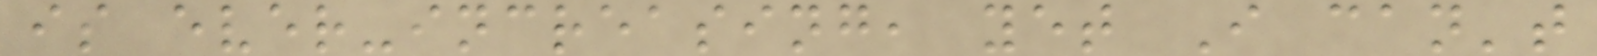is ever-increasing, yet I can't
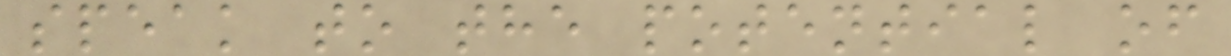speak to the potential of
